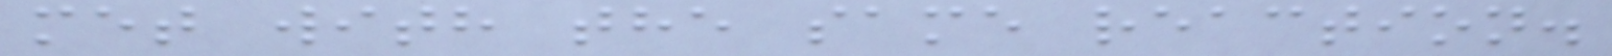met with the same reaction.
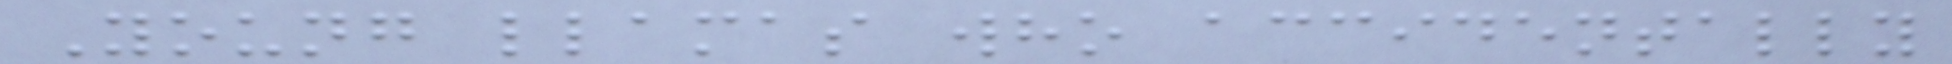Young llamas who accidentally
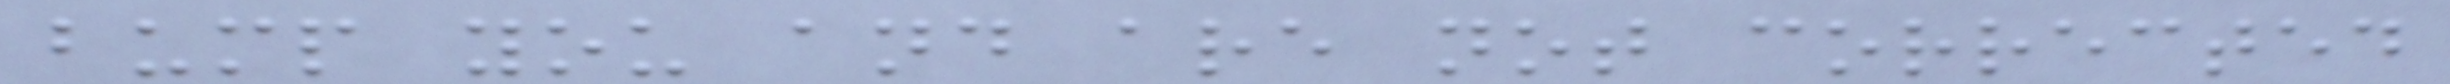bump you and are not corrected
